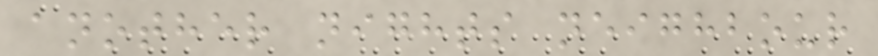another nights neighbour
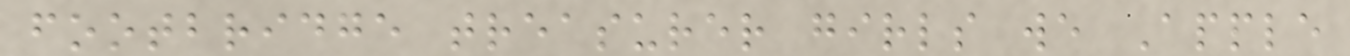footbridge treasurer girls we Apple
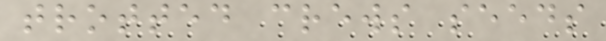trotted crews seeds
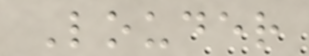Louder
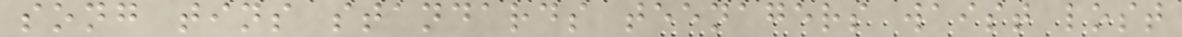song tins standards teenagers waist lost
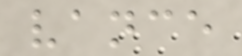vance
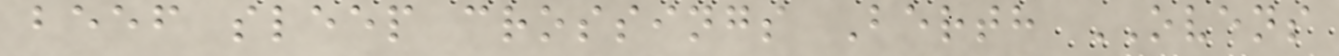beef sleep crossings Berth OVENS
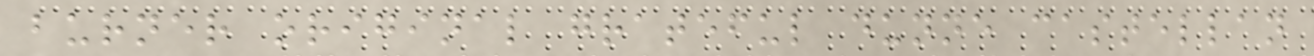burner original grateful dunne castellan
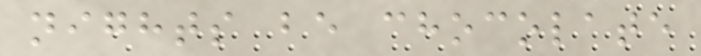nights be chocolate
